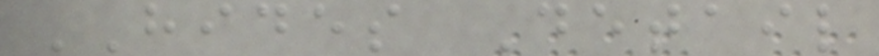HIDES Detail
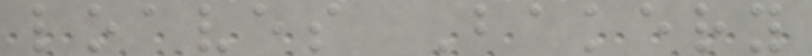loaves Bakery
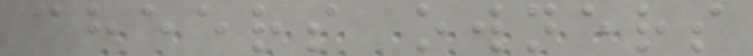cheers owners
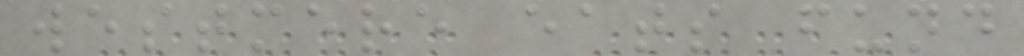westmere eats fund
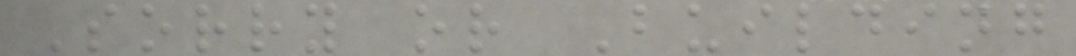Sorry or Building
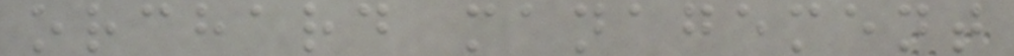orchard management
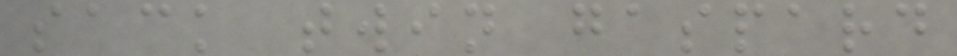sack twin gaspard
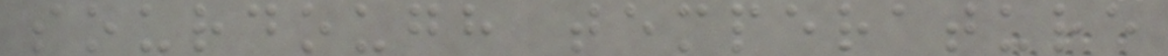sourdough temperature
